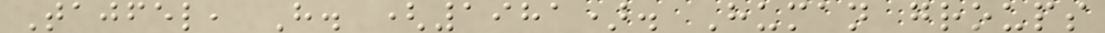Tajfel, H. (1981). Human groups
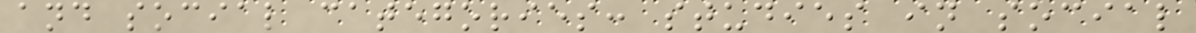and social categories: studies in social
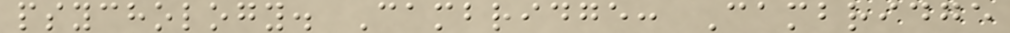psychology. Cambridge: Cambridge
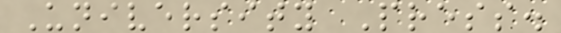University Press.
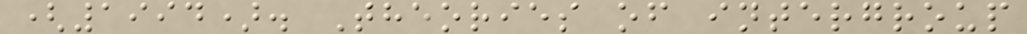(1994). Theories of intergroup
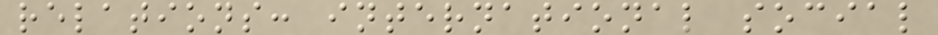relations: international social
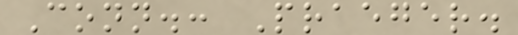Conn.: Praeger.
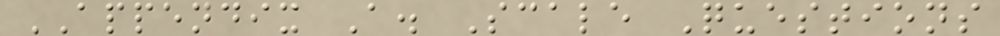APPENDIX A. Scale Questions
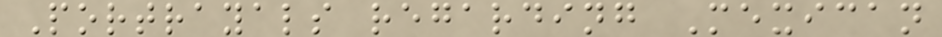Portrayals regarding Mexican
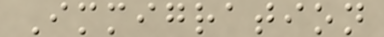Immigration
